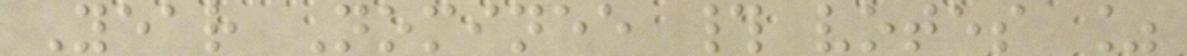Year Nominee # votes %
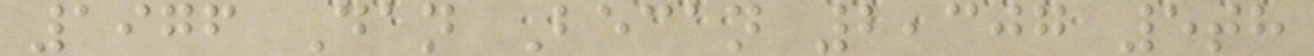1976 Dan Becan 2,307 5th
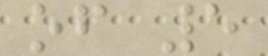of 5
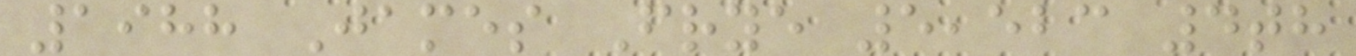1988 James Frye 5,523 4th
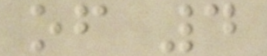of 4
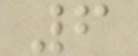6
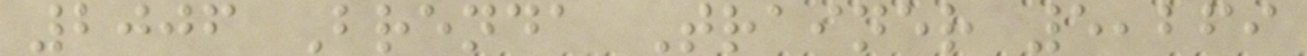2006 Brenda Trainer 5,269
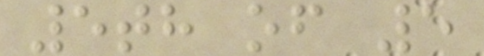5th of 5
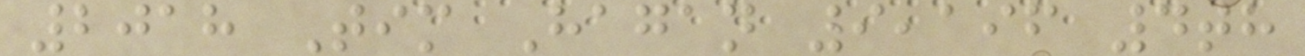2018 Tim Hagan 9,196 4th
